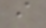i
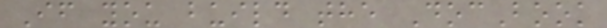If you build the DocBook
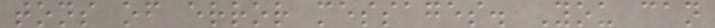tons of error messages. You can
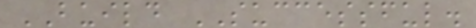BUILD SUCCESSFUL.
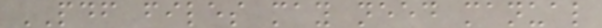PDF files may need manual
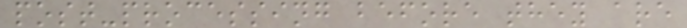post-processing before they are
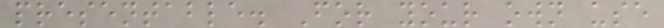presentable. For your own use
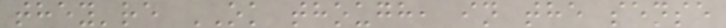they're OK though, in the sense
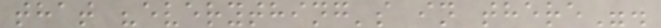that "everything's in there".
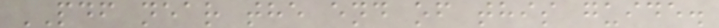PDF near the end of this guide.
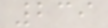239
